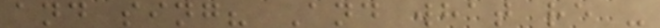and sing? And what re -
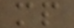mp
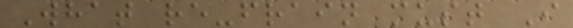What re-frain must I
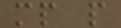mp p
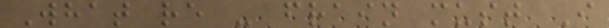What re - frain must I
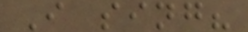I sing?
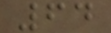64
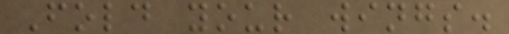Fold your wings.
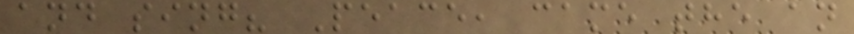and sing? Peace, came the an
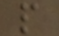p
